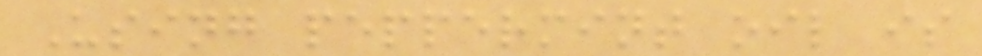Using peppermint oil is
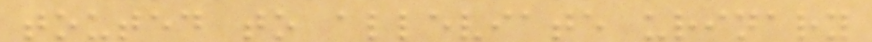touted to alleviate urinary
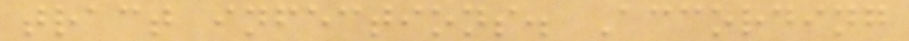tract infections. According
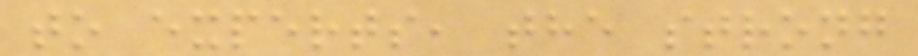to experts, the strong
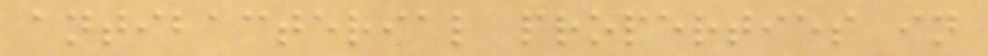antibacterial properties in
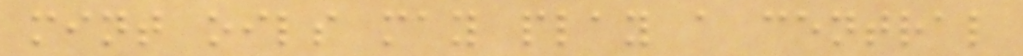mint oils may play a central
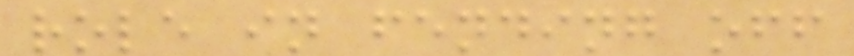role in fending off
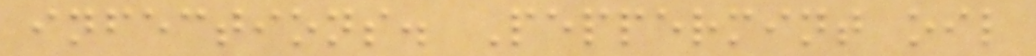infections. Peppermint oil
